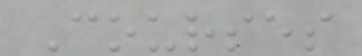Courses
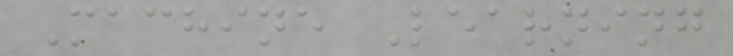Machine Learning
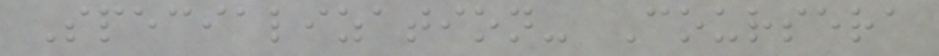Specialization- Coursera
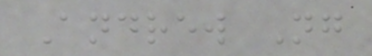Andrew Ng
